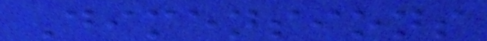Dimensions
